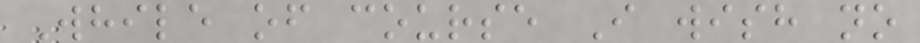While of course I wish no
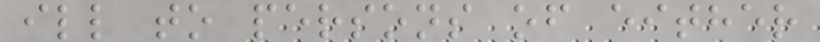ill to persons of either
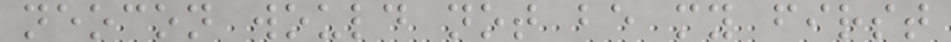neocon would not be my first
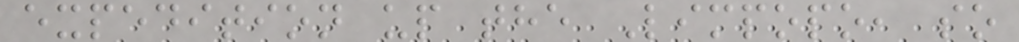expedition up the Limpopo, so
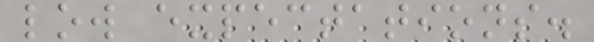low expectations.
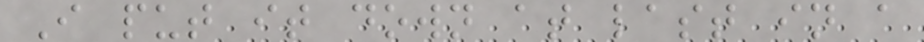I put it down at last in a
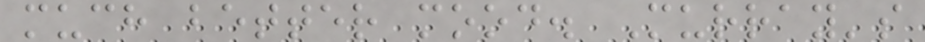much better mood. Murray's
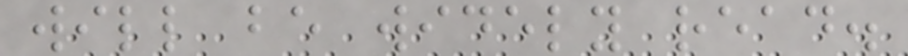will be widely read.
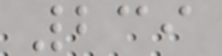239
